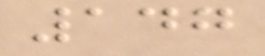147
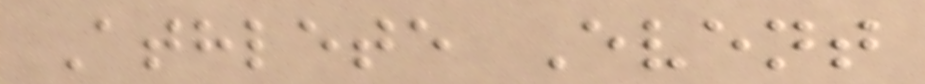Athlete Event
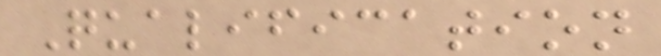Qualification
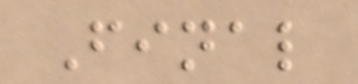Final
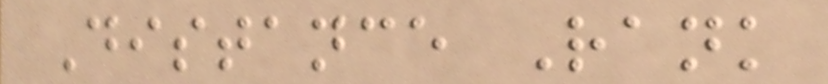Distance Rank
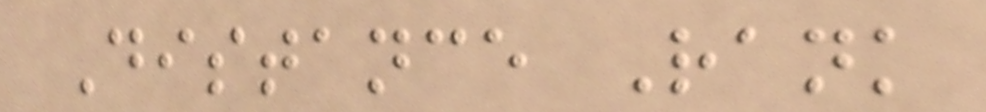Distance Rank
